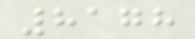8178
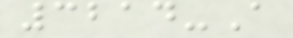3214-A
